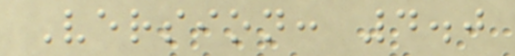Version: 4.0
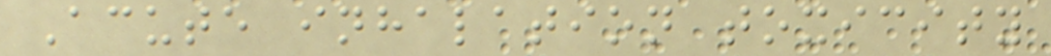Acute inhalation toxicity
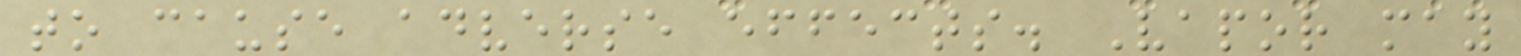to cause adverse effects. Vapor may
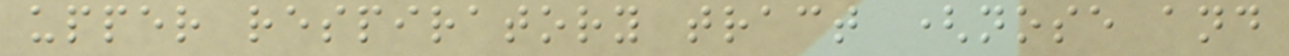upper respiratory tract (nose and
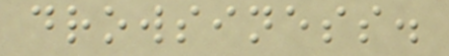drowsiness.
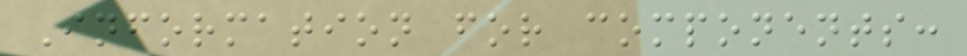Information for components:
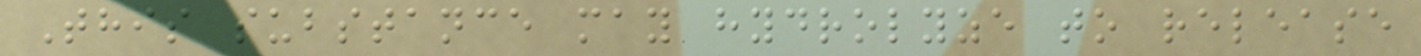This substance may hydrolyze to release
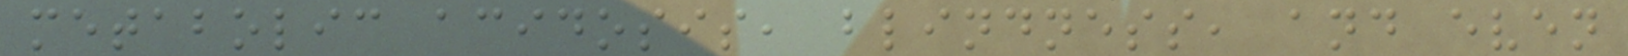metabolic acidosis, blindness, and even
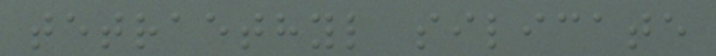tetraethyl silicate
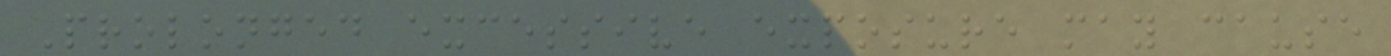Prolonged excessive exposure may cause
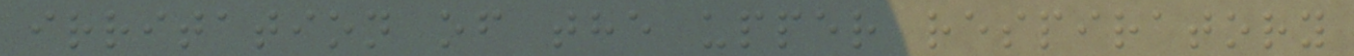irritation of the upper respiratory
